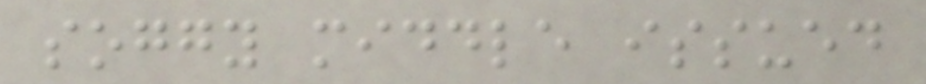soggy middle issued
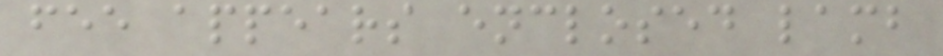fee appears enclosed lamb
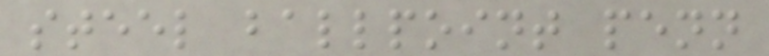steel ballpoint penn
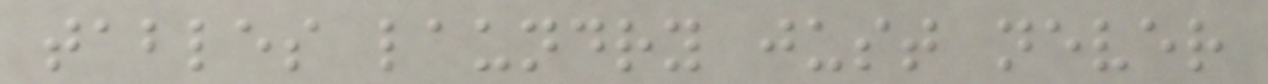tables laundry just never
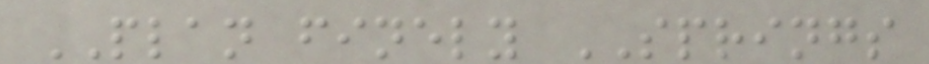PLAN finely SPRINGS
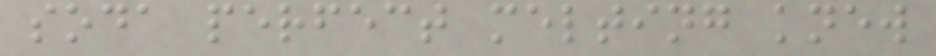soda perfect melting knew
